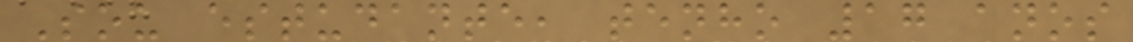Sou estudante, tenho 17 anos
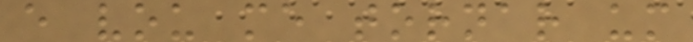e vou me tornar um
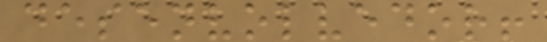desenvolvedor!
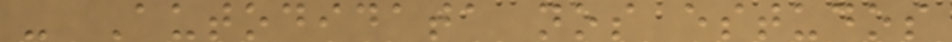- Autodidata nos estudos
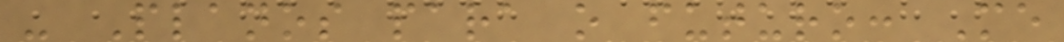- Planos para o futuro: Me
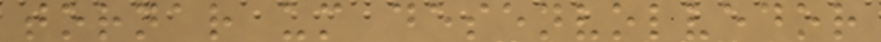tornar um desenvolvedor
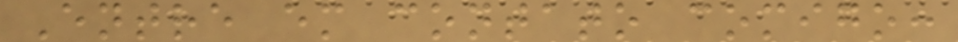Entre em contato comigo:
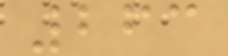263
